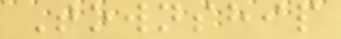Township
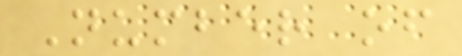Number of
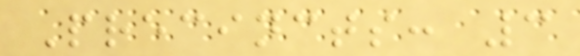Precincts: 3
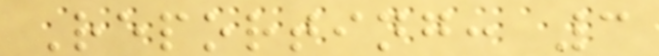Reporting: 3
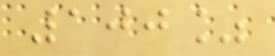100%
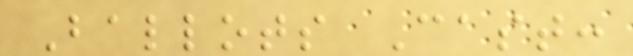Ballots Cast:
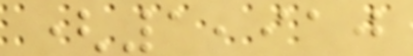(1,910
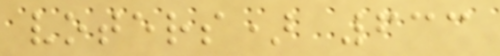voters) 633
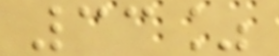33%
